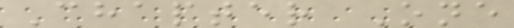Chapter One
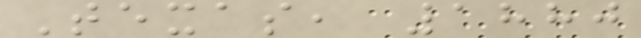Texas, 1880
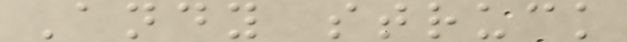Andy struck
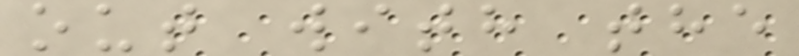out with the
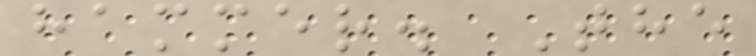hammer. The
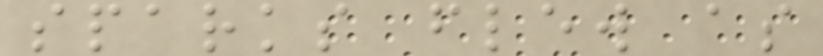sparks flew as
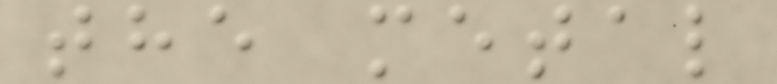the metal
